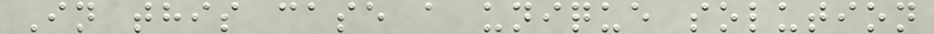In this case a unique solution
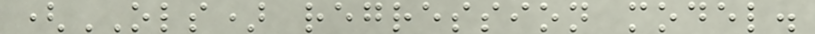(OLS) regression model.
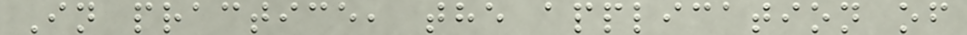In practice, the application of
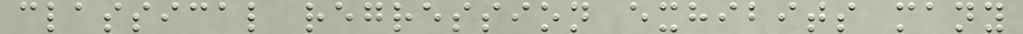classical regression exhibits many
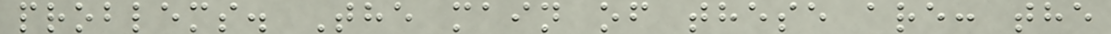problems. The main of these are: the
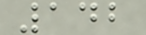142
